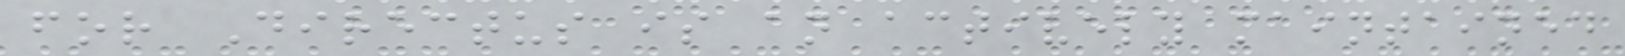for Directus is an actively maintained
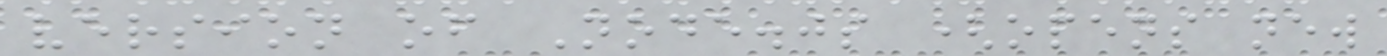version of Node.js (opens new
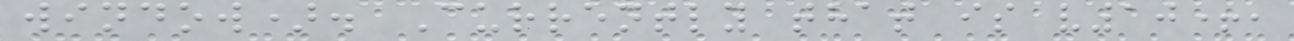window). Currently that is v10+,
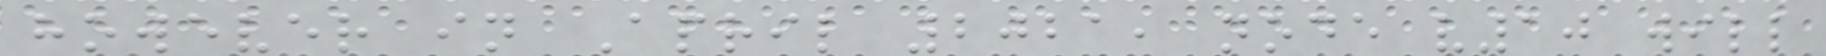however in April 2021, node v10 will
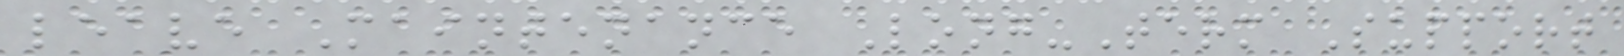leave Maintenance Long-Term Support
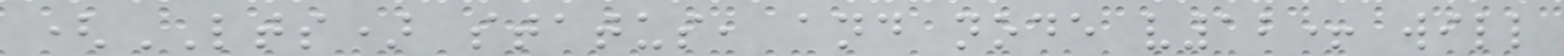(LTS) status, and node v12+ will
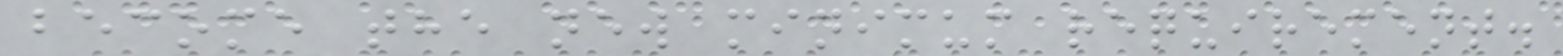become the new minimum requirement.
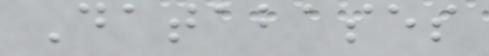Databases
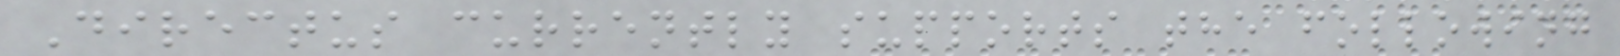Directus currently supports the following
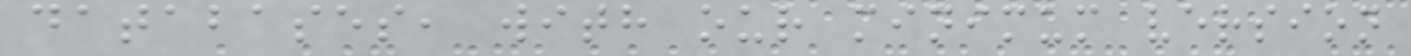databases, with our minimum version
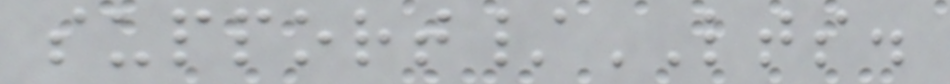support/LTS.
